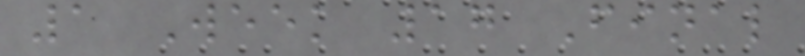1 Week 17 Final
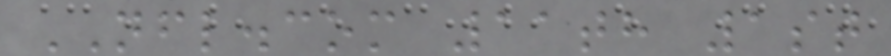NFL.com 11th 1st
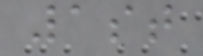1st
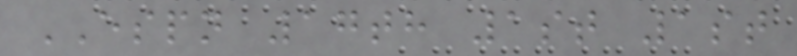ESPN 17th 1st 1st
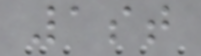1st
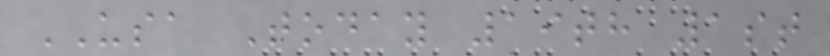USA Today 19th 1st
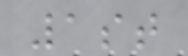1st
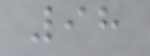98
